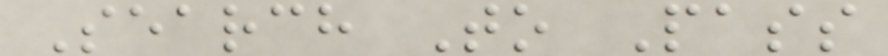Search To Pass
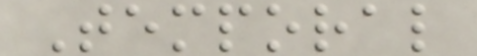Temporal
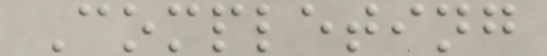Completing
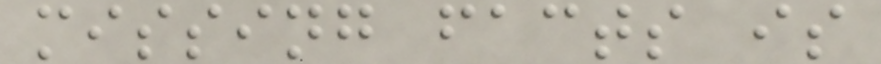missing facts is
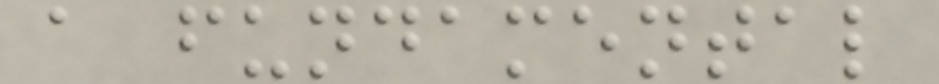a fundamental
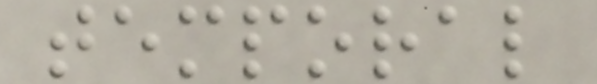temporal
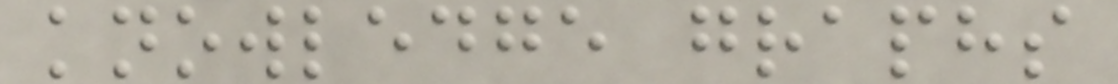knowledge graphs
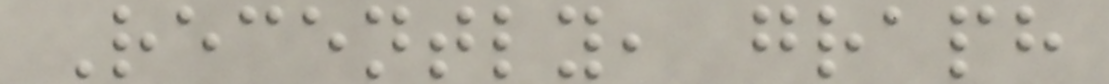Recently, graph
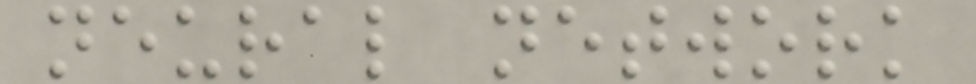neural network
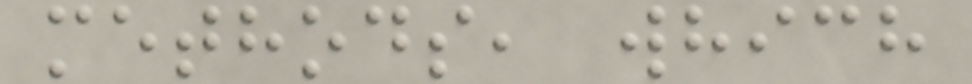methods, which
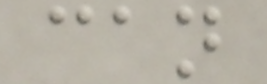can
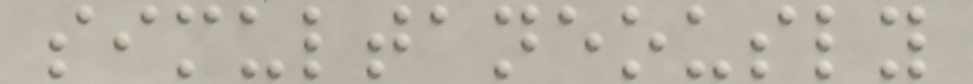simultaneously
